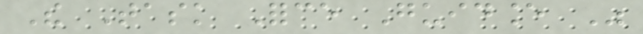The Task Force Guidance Was
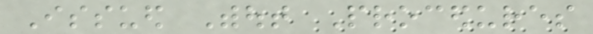Issued Without Procedures
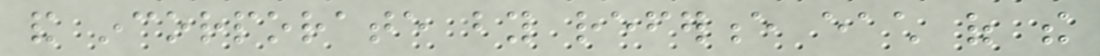and incorporate by reference each of the
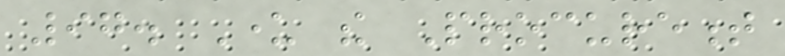97. Under the Procurement
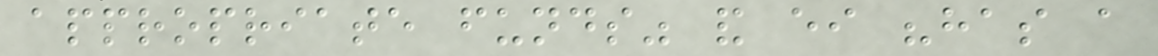appropriate funds" and either "has a
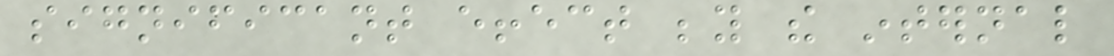significant effect beyond the internal
